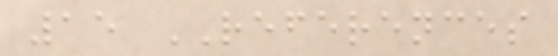15 REFERENCES
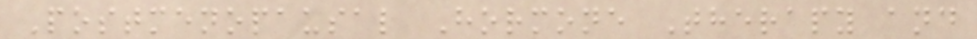Postmenopausal Hormone Therapy and
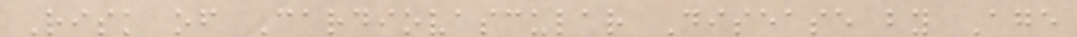Risk of Cardiovascular Disease by Age
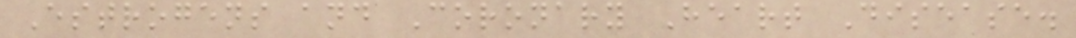Estrogens and Coronary Heart Disease.
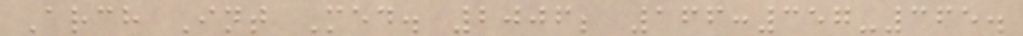Arch Int Med. 2006; 166:357-365.
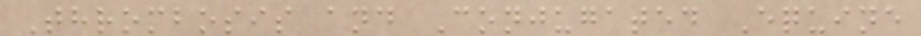Thrombosis and Conjugated Equine
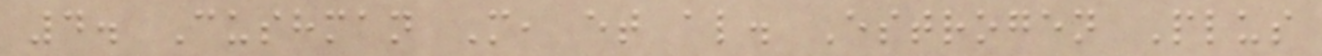4. Cushman M, et al. Estrogen Plus
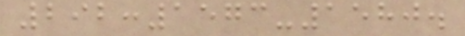292:1573-1580.
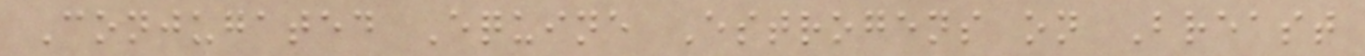Conjugated Equine Estrogens on Breast
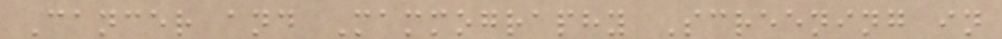Cancer and Mammography Screening in
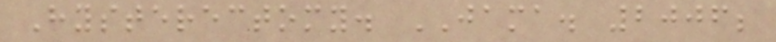Hysterectomy. JAMA. 2006;
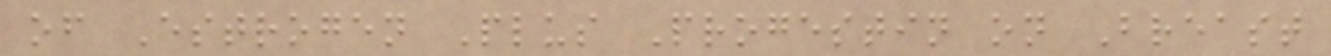of Estrogen Plus Progestin on Breast
